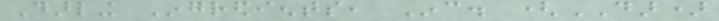Darling Ingredients, Inc. (DAR)
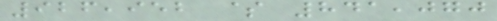926,952 $ 841,070
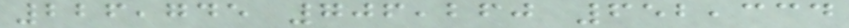226,745 706,260 652,334
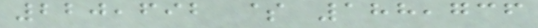220,692 $ 188,736
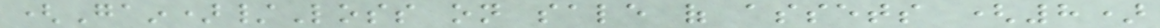(Gain)/Loss on sale of assets (8)
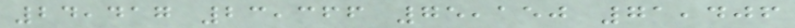24,417 23,366 75,150 71,406
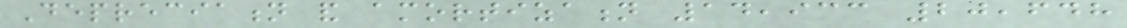Depreciation and amortization 14,933 20,648
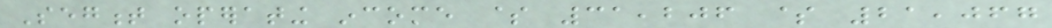Segment operating income $ 31,206 $ 21,067
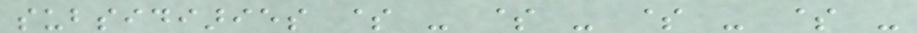subsidiaries $ - $ - $ - $ -
